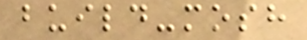build-mosh
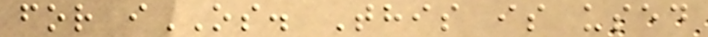for iOS. This is used
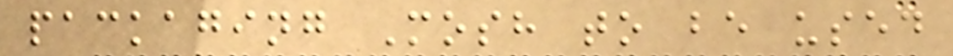packaging Mosh to be used
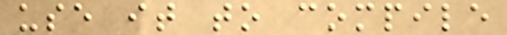use it to compile
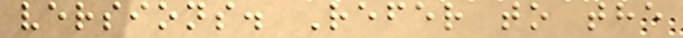versions. Refer to the
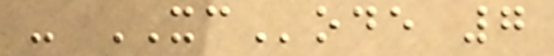- XCode 7
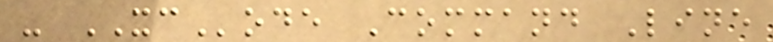- XCode Command Line
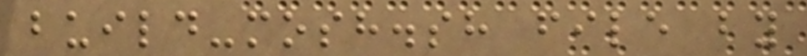build-mosh.sh file by
